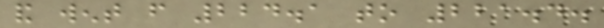and went from 224.1 to 221.4.
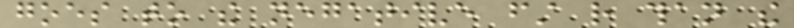goes to the negative first rather than the
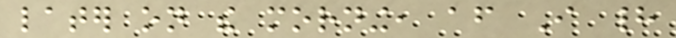later on the morning, after I had
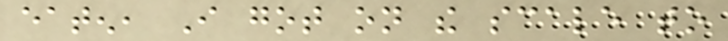eaten, I got on the scale to
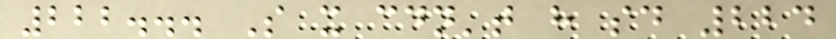222... So it couldn't have said 224
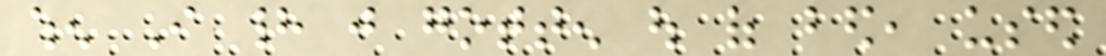when I had just gotten out of bed, used
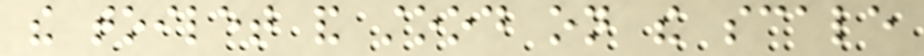the toilet and stood on the scale
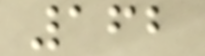162
